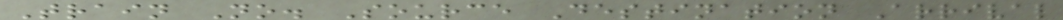Train No. Source Destination Arrival
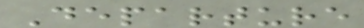Departure
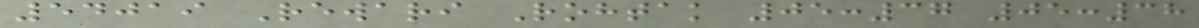54019 Rewari Rohtak 05:37 05:38
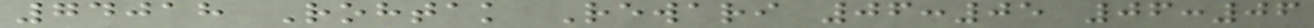74018 Rohtak Rewari 06:05 06:06
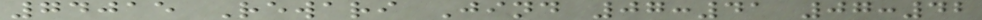74015 Rewari Jind 07:41 07:42
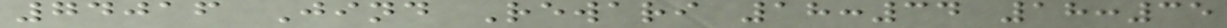74016 Jind Rewari 18:34 18:35
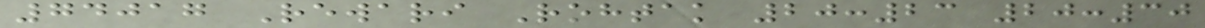74017 Rewari Rohtak 20:23 20:30
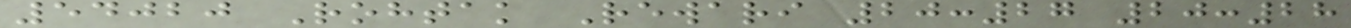54020 Rohtak Rewari 20:27 20:28
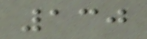130
